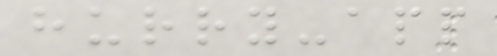hurry-app
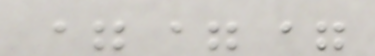===
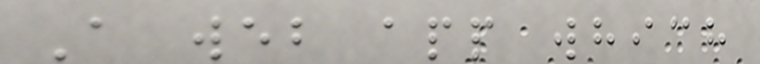A web app which
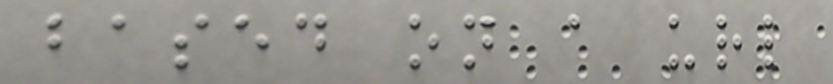based on a url
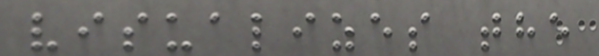visualizes the
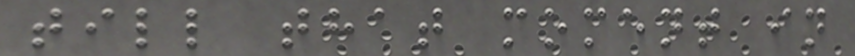till that moment in
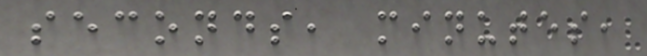seconds, minutes,
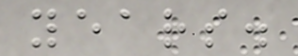years.
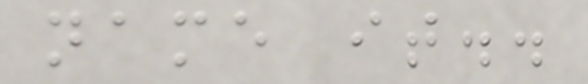name it..
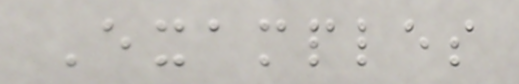Examples
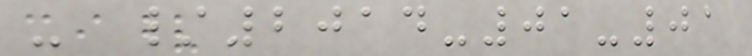- /2014-01-01
